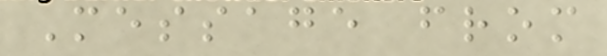Message from
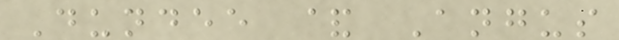Dundee & Angus
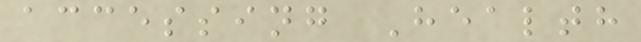accessing Health
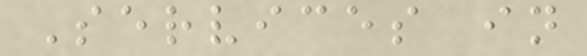Services in
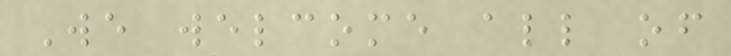We welcome all of
